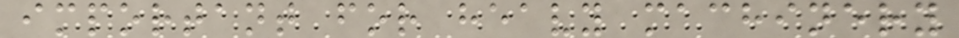important for heavy machinery
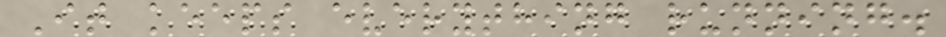It keeps everything running.
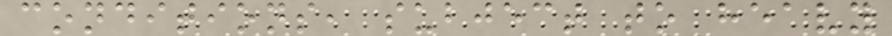conditions, subject to heavy
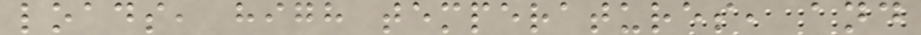loads, high temperatures, and
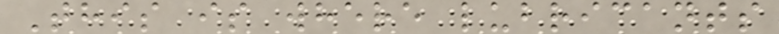This is where lubricants
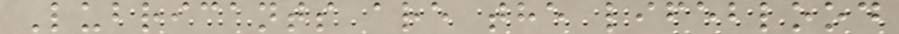Lubricants are the lifeblood
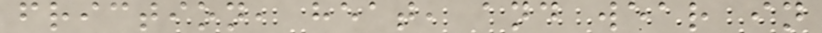friction, heat, and wear in
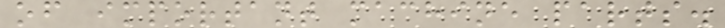of important machine parts.
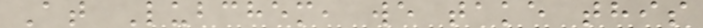At Lubchem, we take this
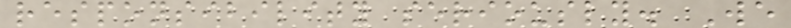responsibility seriously. We
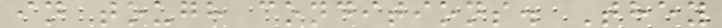in tough conditions. They
